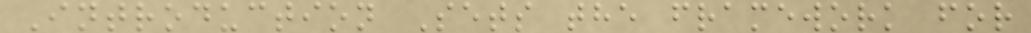Introduction Sets the framework for
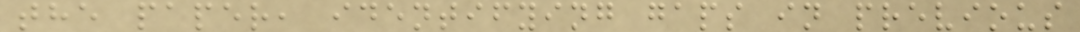the paper, identifying gaps in previous
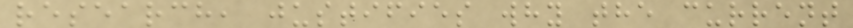research, justifies why the current
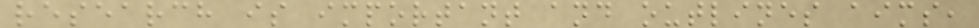research is important and outlines aims,
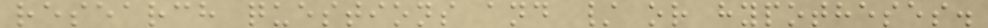research questions and / or hypotheses.
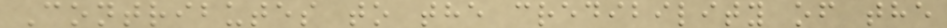Contributes to the credibility of the
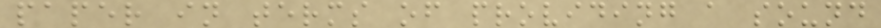paper in terms of providing a sound
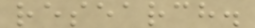research.
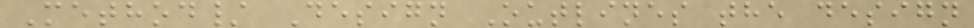Method/ Design Outlines the design
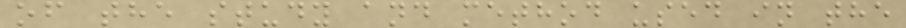of the study and method used in the
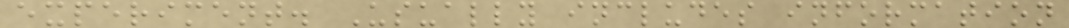experiment. Usually includes information
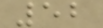52
